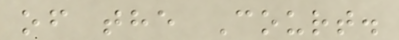of the Court.
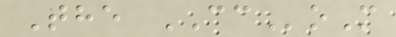The CCoM
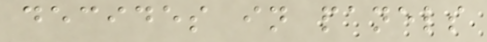decides in panels
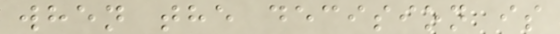when the decision is
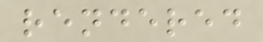rendered
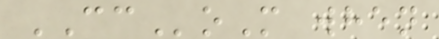CCoM when
